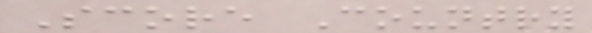Score Country
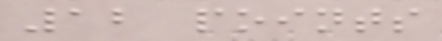12 points
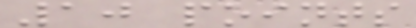10 points
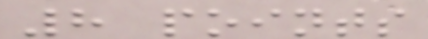8 points
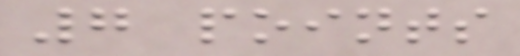7 points
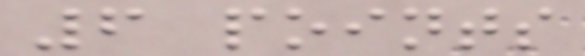6 points
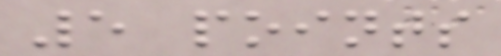5 points
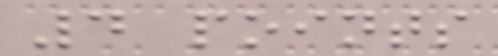4 points
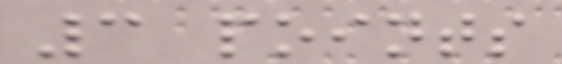3 points
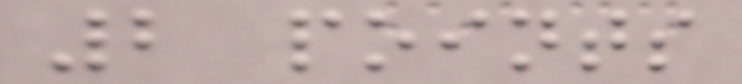2 points
